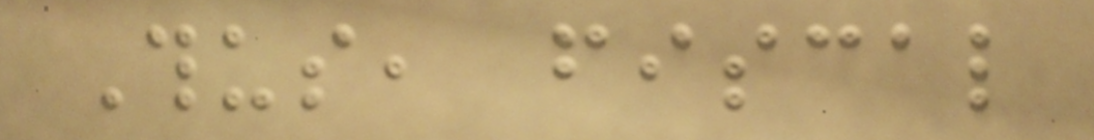Thus, fiscal
